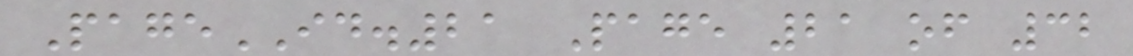PageID.21 Page 21 of 32
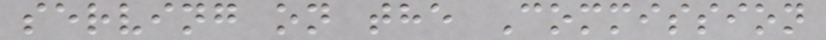serving on the Commission
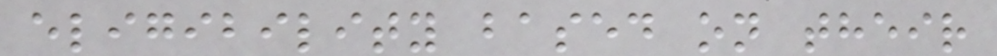eligibility based on their
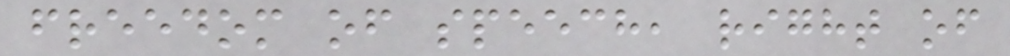freedom of speech, right of
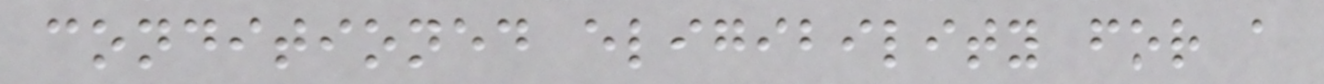conditioned eligibility for a
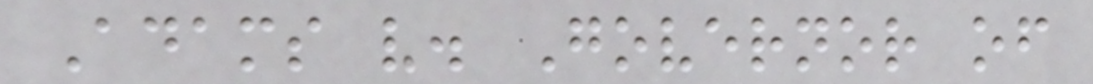Adams v. Governor of
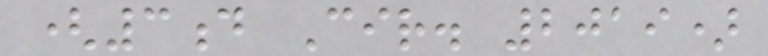(3d Cir. 2019)
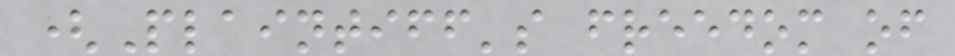(Plaintiff's freedom of
